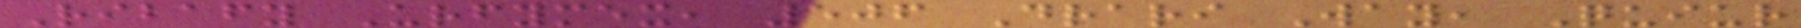Ribafy Urfymex, 506 Drari Way, Quiur
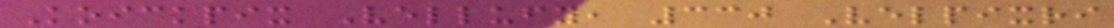Koickpix Vellufy, 330 Velpixri
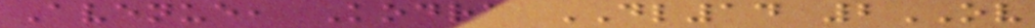Avenue, Kodra DL14 2OV
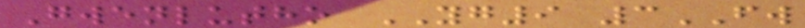Gwenlutho YG9 3FW
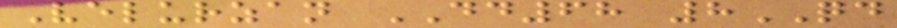Velurzan DD68 8QD
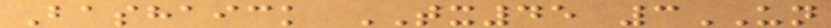Bashaick TX45 3UN
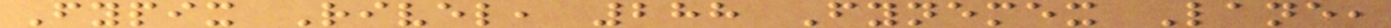Fypix Rivel, 288 Fynemex Lane,
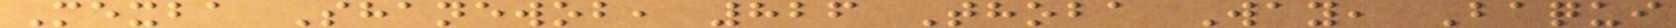Mexba Shanewob, 826 Thoba Way, Baqui
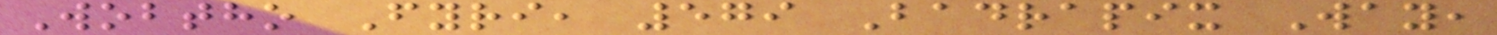Wobtho Fyri, 579 Badrapix Way,
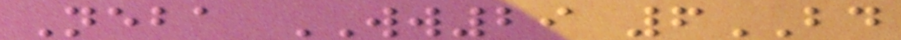Neba WW29 6BD
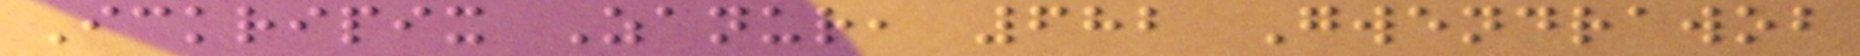Ickripix Zanur, 682 Gwendrawob
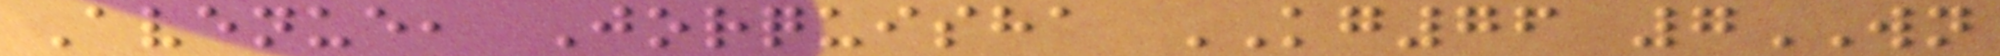Avenue, Jorquisha KG76 7WN
